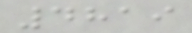4819
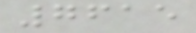7615
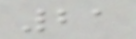21
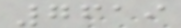7619
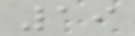19
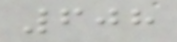608
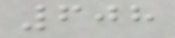608
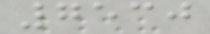7530
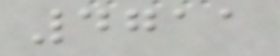4711
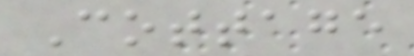Cottage
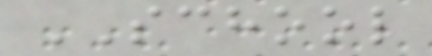SCHOOL
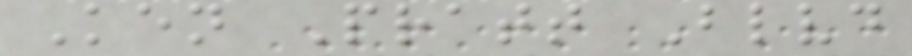Ken Pratt Blvd
